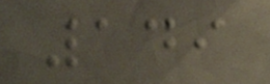149
